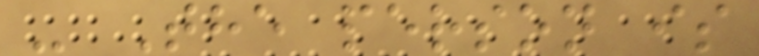- The person is
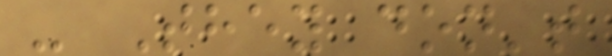- They don't
